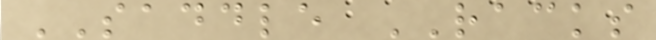SADDLE RACKS
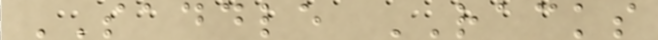SADDLE RACKS
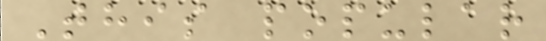This popular
